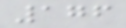176
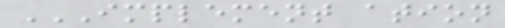IMPLEMENT ATION
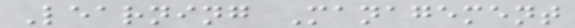Learning Management
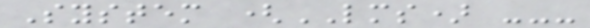System (LMS) ---
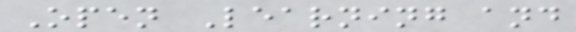Open Learning and
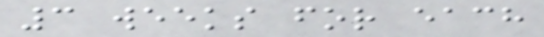3 weeks for each
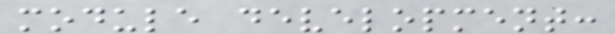module development:
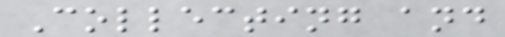Collecting and
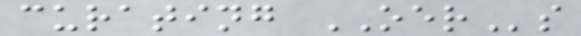curating OERs
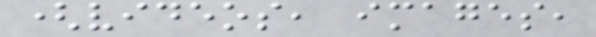(videos, images,
